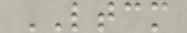LTCM
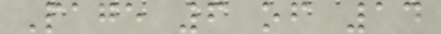Page 6 of 14
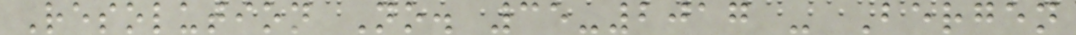Resolution No. 35-2017 - Bergen
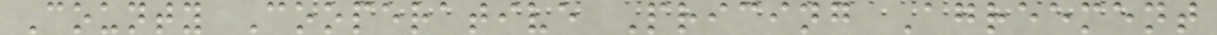County Cooperative Pricing Agreement
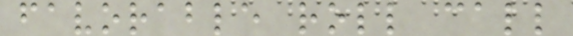favorable roll call
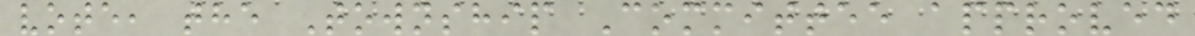vote, the Township Committee approved
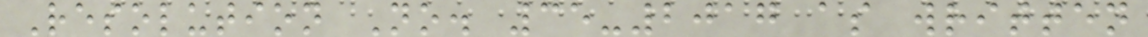Resolution No. 35-2017 as written
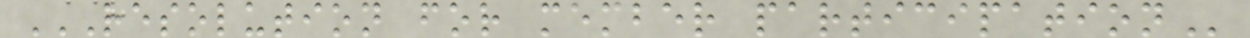RESOLUTION FOR MEMBER PARTICIPATION
